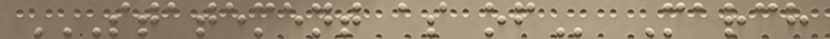STATEMENT AS OF March
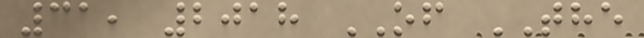31, 2018 OF THE
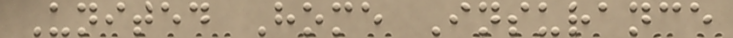United Home Insurance
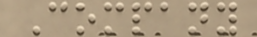Company
